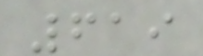619
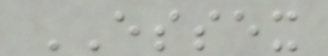ESSEX
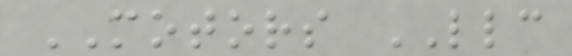MOTORS LLC
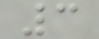3
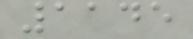1145
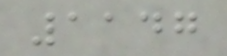1147
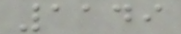1149
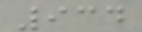934
